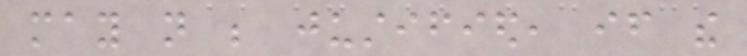may not be justified, if the
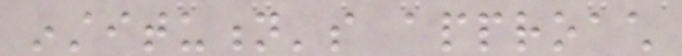institution's approach
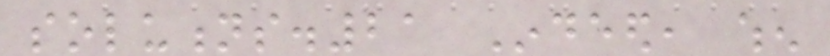solutions.21 Indeed, when
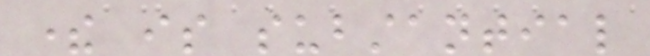there is substantial
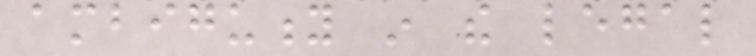ambiguity in the legal
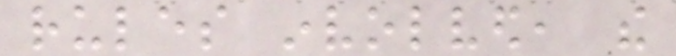rules involved, the
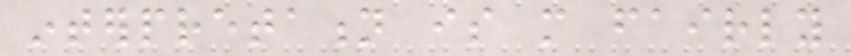interpretation is more fairly
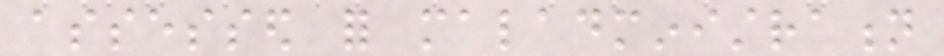assessed for maladministration
